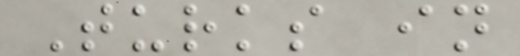Turks in
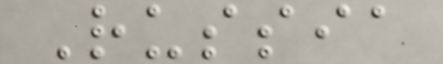Russia
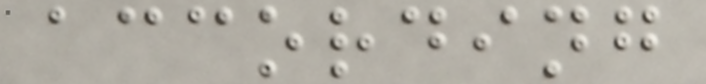according
